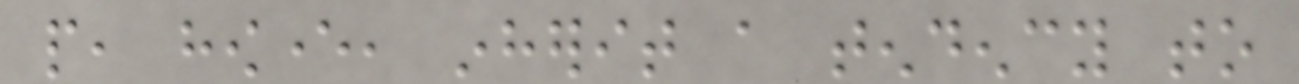people, however, inherit a tendency to
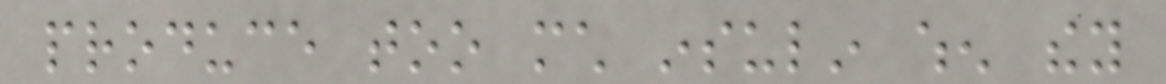produce too much insulin when they
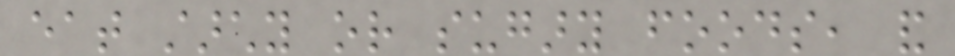eat starchy or sugary foods, and
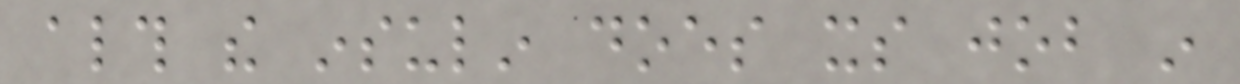although the insulin does its job in
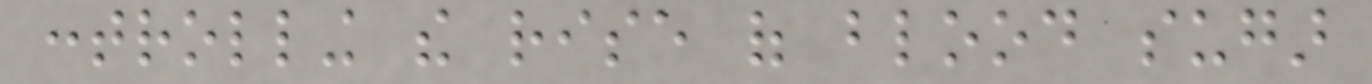controlling the rise of blood sugar
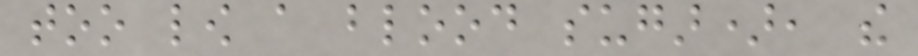too low a blood sugar), the
